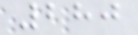280
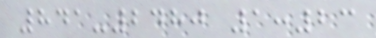841-2480 1:23
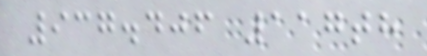937.406 117th
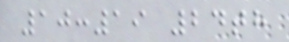10:19 24th
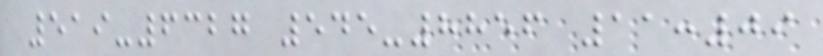519-6327 545-8856 11:09
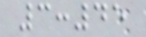3:45
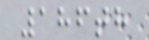186th
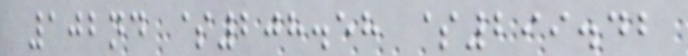102nd $208.58 $299.42
